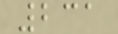231
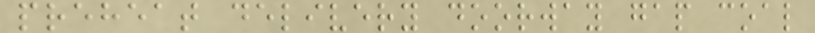preheat delivery doorway gap coal
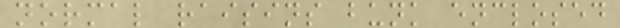normal raisins bunk enclosed
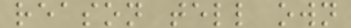reason tell own
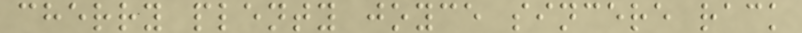cherry plenty joyce sincere rack
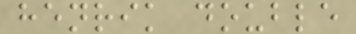henrik double
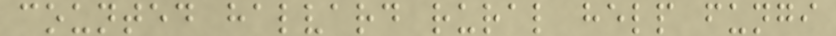counted halvard rural help fungi
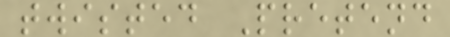twisted Pretend
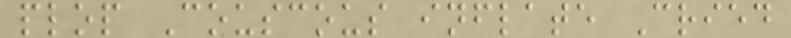plop Couscous inflate Cried
